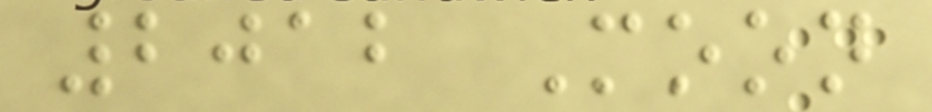2012 Moon
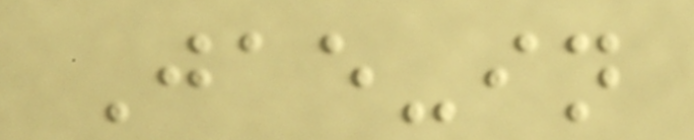Jae-in
